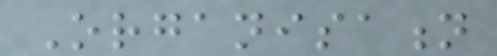Organisation
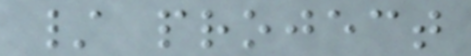/ project
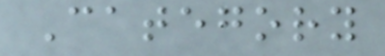Category
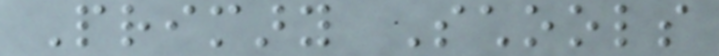Primary Schools
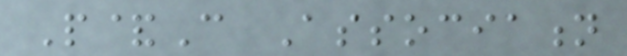P&C Association
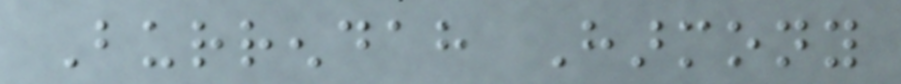Burrendah Harmony
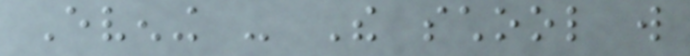Evening - The school will
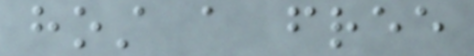host a free
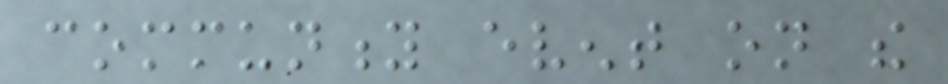community event on the
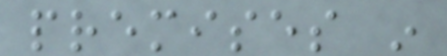premises in
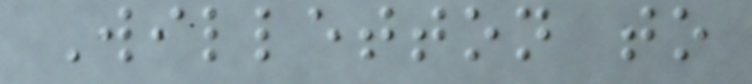Willetton to
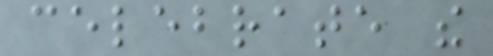celebrate the
